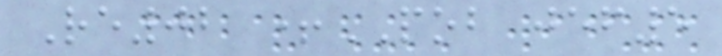Re02 +POB jef5
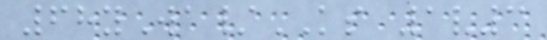68yWa/KS 1v3
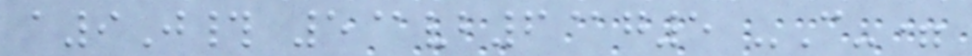a9J# 5@vb6@g5 -C-=
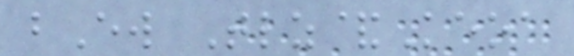bEw Tlz&Keoa
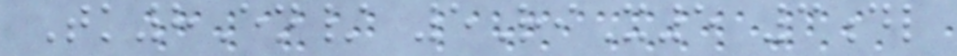Tk8En/ 5RiX5 3dl
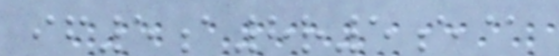if5a8r5e@
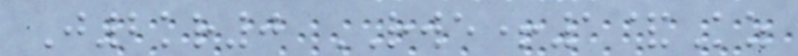J2kr0 RWE+1&Kz
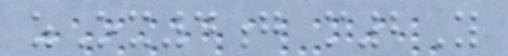zOx4g m2Y
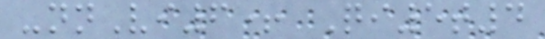-nnVi6+ Qi5t4
